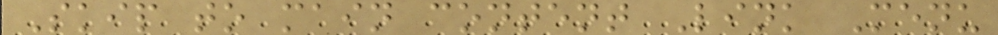Skip to main content Link Menu
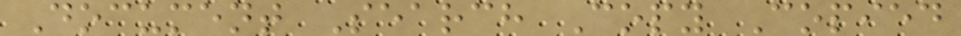Document Search Copy Copied
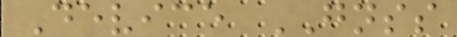Device GNSS
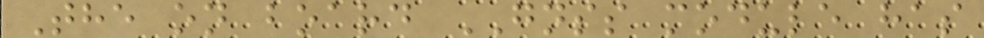The on board GNSS module has
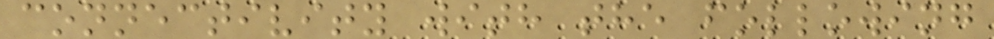connectivity with the following
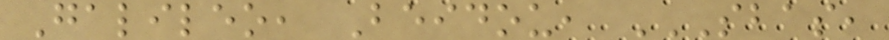Galileo, Beidou, SBAS,
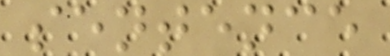sentence
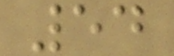54
